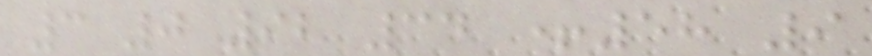3 0 92 34 +58 9
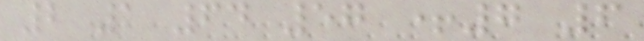2 1 64 57 +7 6
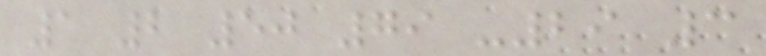1 2 50 79 -29 3
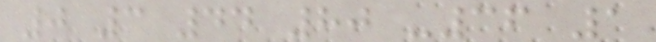0 3 44 80 -36 1
